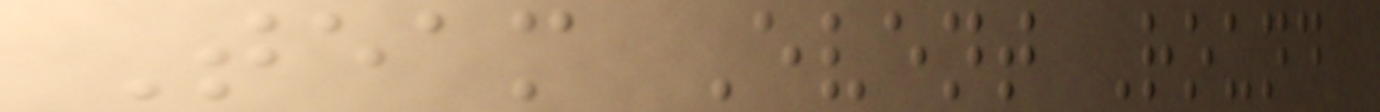Team Event Round
